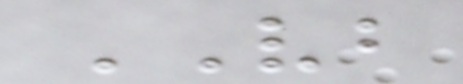VB
